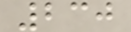230
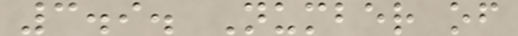3.9. Number of
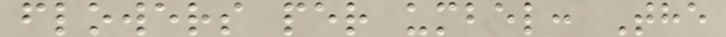flowers per umbel: The
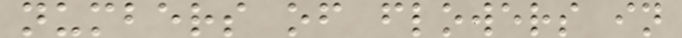numbers of flowers in
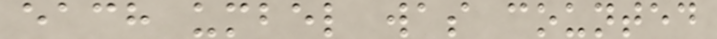each umbel was counted
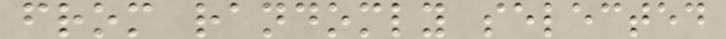from randomly selected
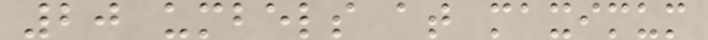20 umbels at maximum
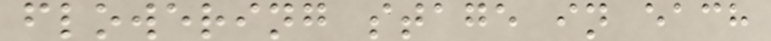flowering stage in each
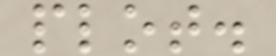plot.
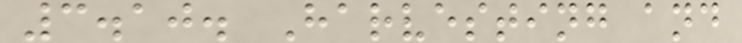3.10. Harvesting and
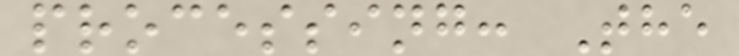processing: The
